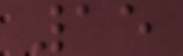15
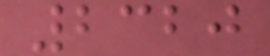2320
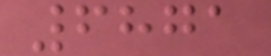6871
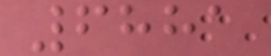6881
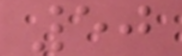50
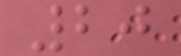20
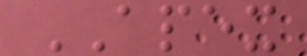APEX
